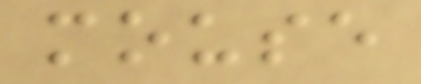mouse
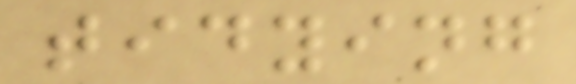tidying
